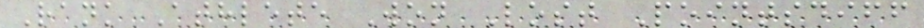Rank Athlete Won Lost Pointsdiff
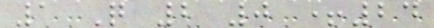1 Q 2 0 +24
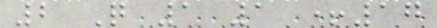2 Q 1 1 +17
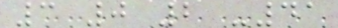3 0 2 -41
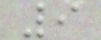9
